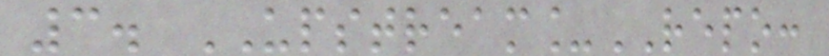3. UPSTREAM_REPO:
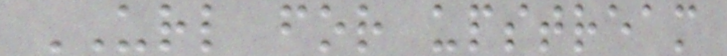URL for upstream
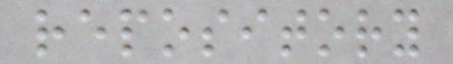repository
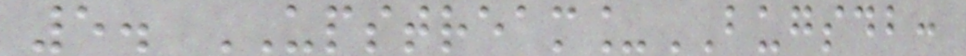5. UPSTREAM_BUGSDB:
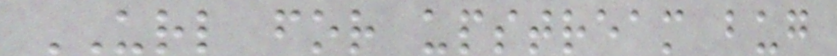URL for upstream bug
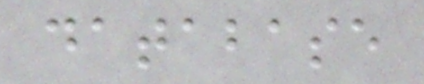database
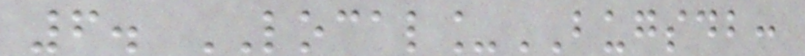6. LOCAL_BUGSDB:
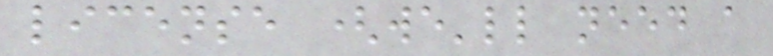license (we'll need a
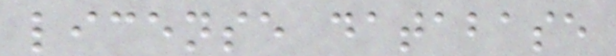license database
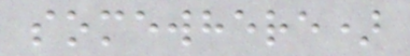somewhere)
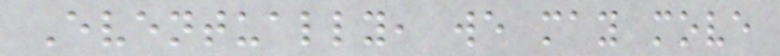Eventually, we may move
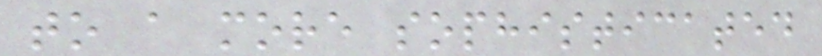to a more sophisticated
